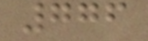776
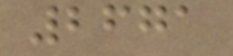2671
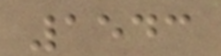1543
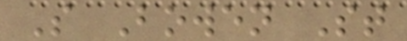S Bowen St
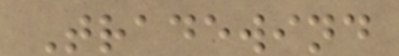Tradewind
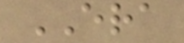ERA
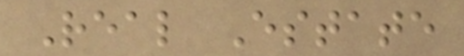Real Estate
